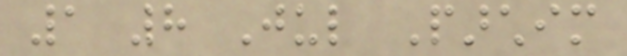1 8 Jul Parchim
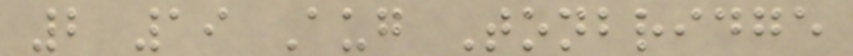2 19 Aug Tonbridge
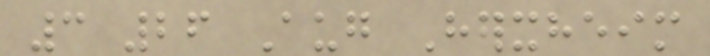3 26 Aug Herxheim
